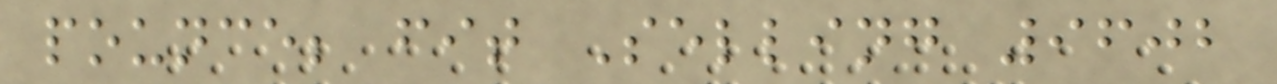pounce; fit Selling 9602
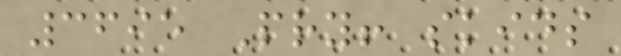3695 Pry! skids
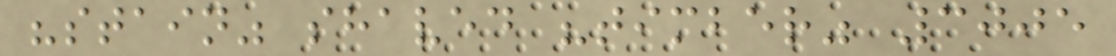"stain" shaved "timber" 3005
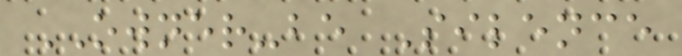OWNER-be Silence
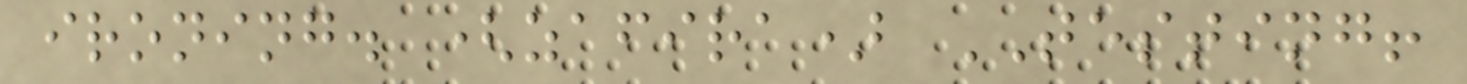ironing. (zafira) TESTING!
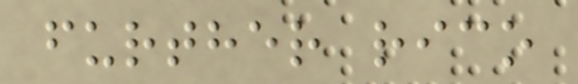further rico
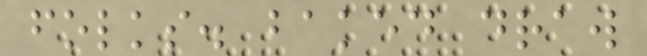folks. baked draw
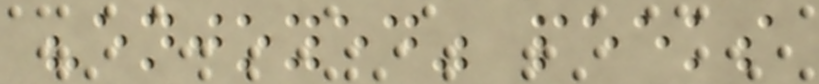"enjoyed" peeks
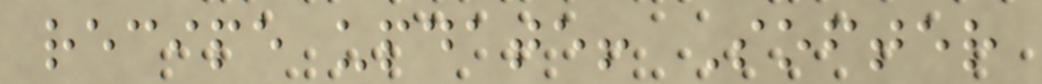recipe update! Softer
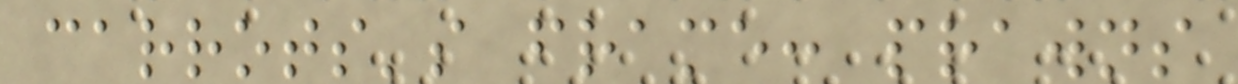carrots's frame: prawns
